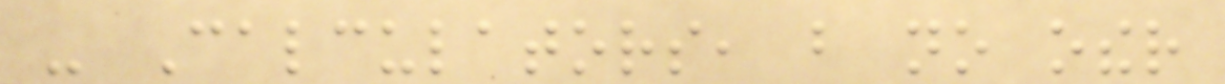- Calculators, but no other
